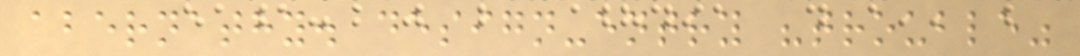abernathy. design-entry "trouble"
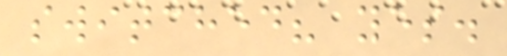switched? yes.
